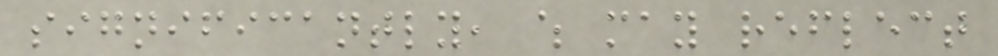significantly, which may reflect
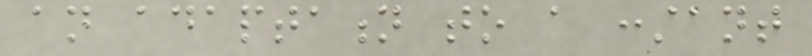an adaptation to a constant
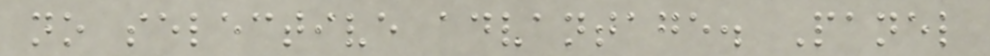no selective advantage. Panel
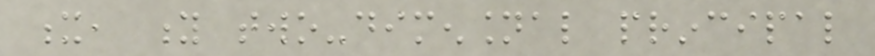x, y two-dimensional principal
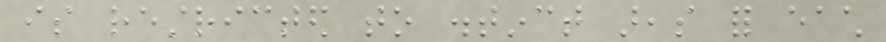is restricted to distinct areas for each
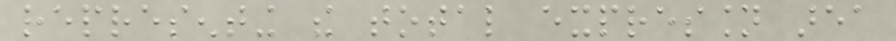representing the total expression area
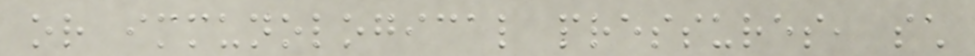or immunological pressures, such
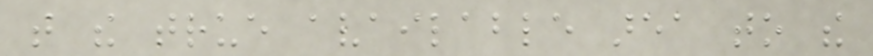that the true available area to the
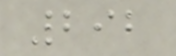292
